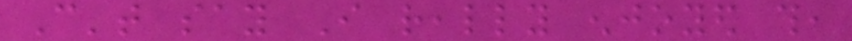Can't say I really enjoyed this,
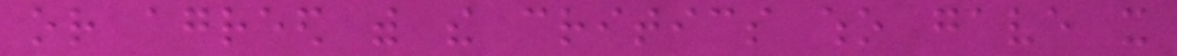or agreed with the critics who gave it
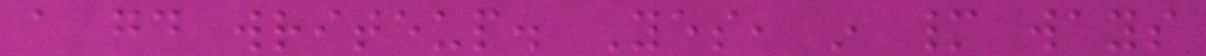a good writeup. Yes, in many ways
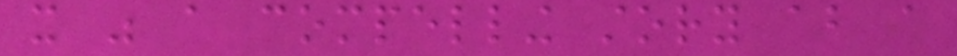it was a compelling story about a
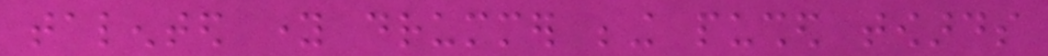talented young drummer being pushed towards
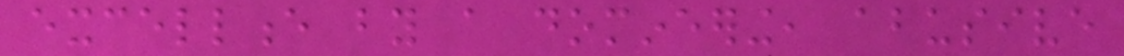excellence by a domineering, abusive
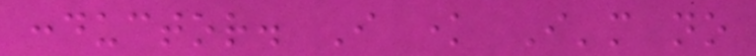conductor. I know I'm no
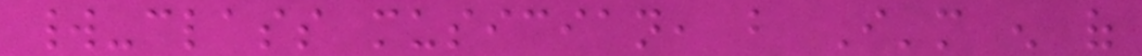world-class musician, but I'm enough of
